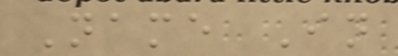Name In
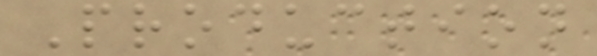Production
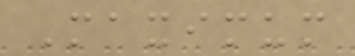Maximum
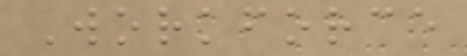Workforce
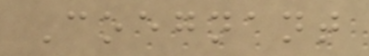Coegnant
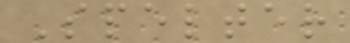Spelter
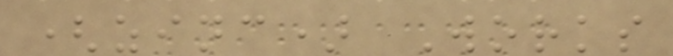(zinc) Works
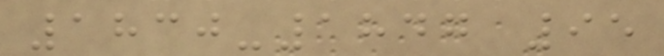1830-1847 95
